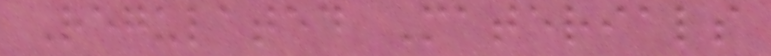Regulated Materials
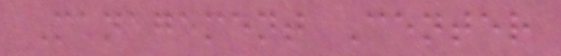Management Center
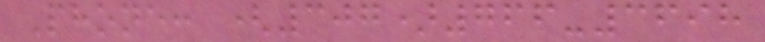Phone: (307)766-3698
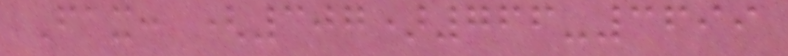Fax: (307)766-3699
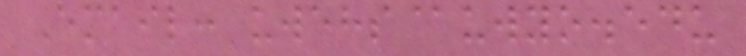Email: uwehs@uwyo.edu
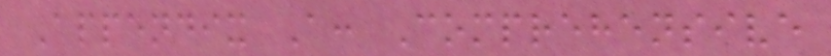Appendix A: Comprehensive
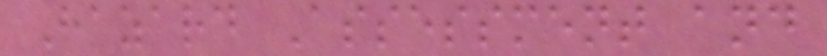Hazard Assessment and
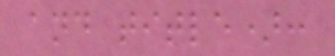and title):
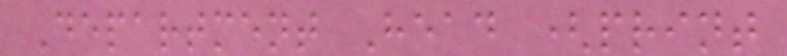Department Head (print
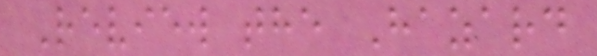Review the Hazard
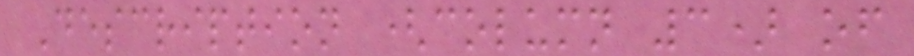Description (column 3) of
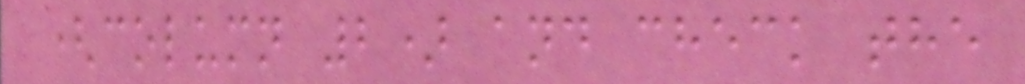(column 2) and check the
